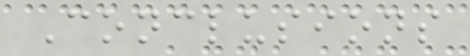Conclusions
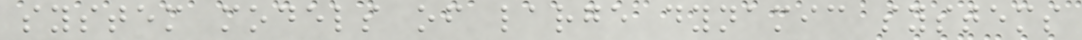system models of large dynamic systems
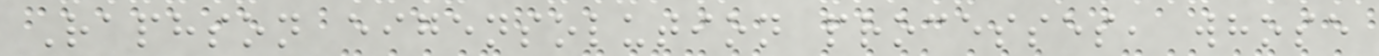Raphson eigensolution processes, whose
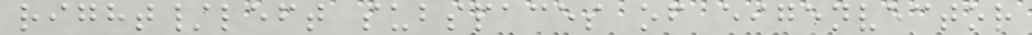right/left subspaces of eigenvector
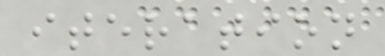iteration
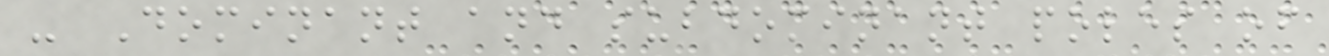- Dominant and subdominant poles of
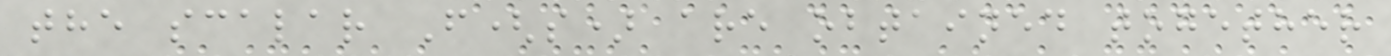the scalar F(s) are obtained together
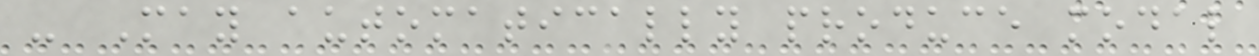- May automatically produce modal
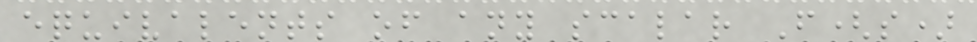equivalents of any scalar F(s)
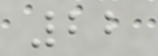22
